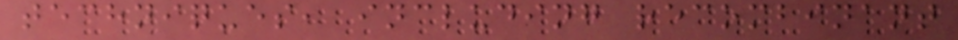techniques, including recombinant
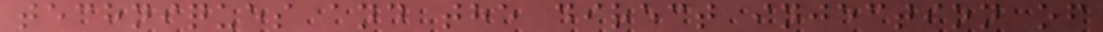techniques and the direct injection of
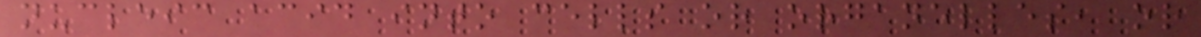nucleic acid into cells or organelles, or
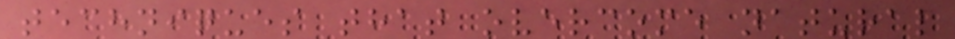techniques that overcome natural
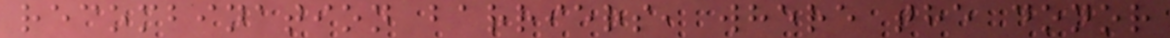recombination barriers, where the donor
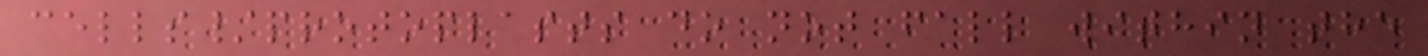cells/protoplasts do not fall within the
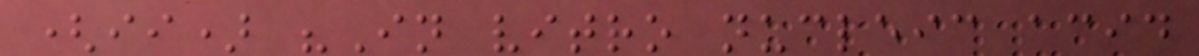(ii) "In vitro nucleic acid
